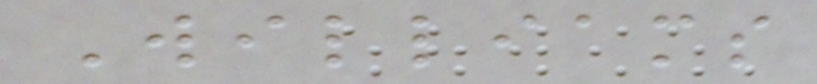Williams
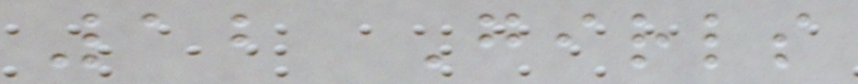12 Girls
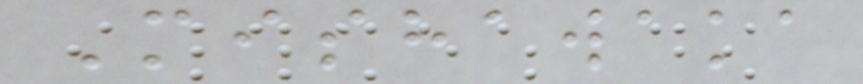Mishawaka
